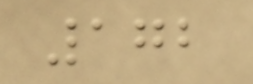172
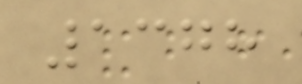1378
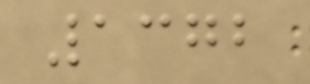1372
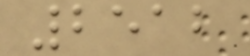2512
